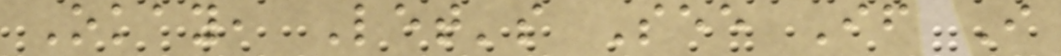Okay, Let's See If I
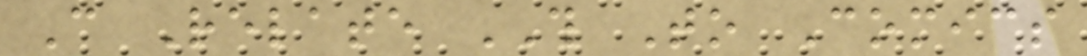Can Relate THIS To Comics
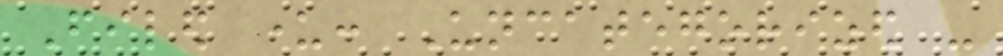Filed under: Uncategorized -
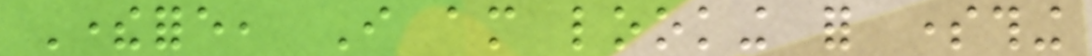Therefore, I am looking for something
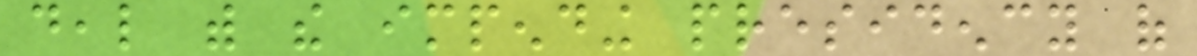deal with the impending presidency of
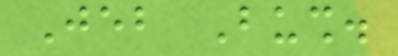Jeb Bush.
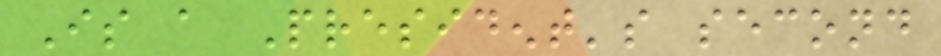Is a President's second
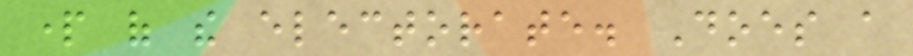part of the electorate. Does a
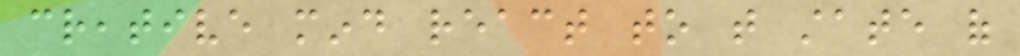creative mind react to that state of
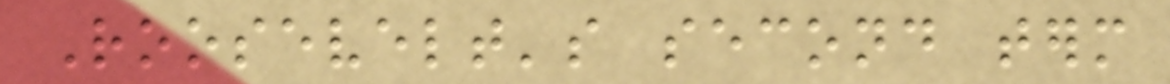Roosevelt's second term
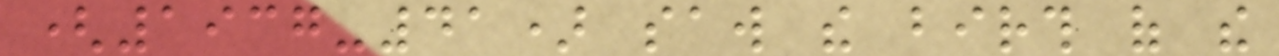(1937-41) saw the birth of the
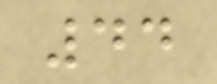44
